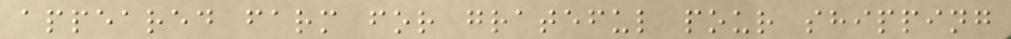appeared farm for grateful pour shipping
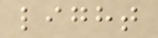light
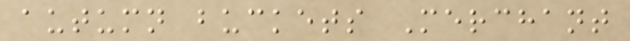autumn buckets Merchant
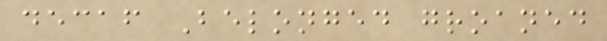decaf Belonged groaned
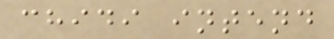chidi intend
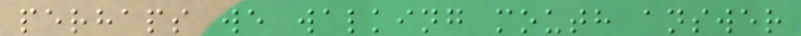perhaps we walking mouth answer
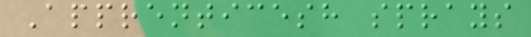Apprenticesh sprays
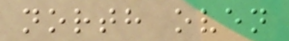north oven
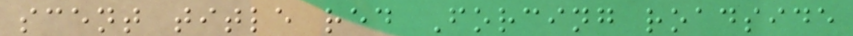scent title red Forcing roadside
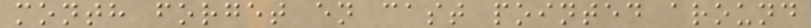month forget en cast pointed around
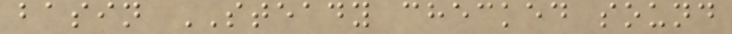basin STEADY checked sound
